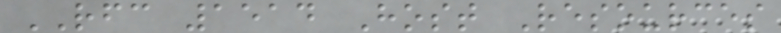RFC 1514 Host Resources
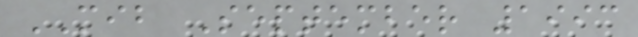MIB September 1993
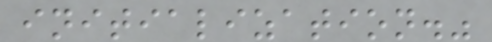initialization."
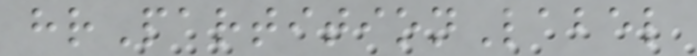hrPartitionLabel
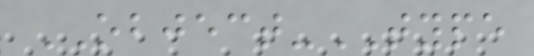OBJECT-TYPE
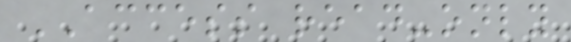ACCESS read-only
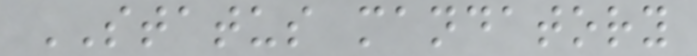STATUS mandatory
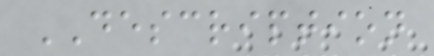DESCRIPTION
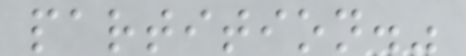partition."
